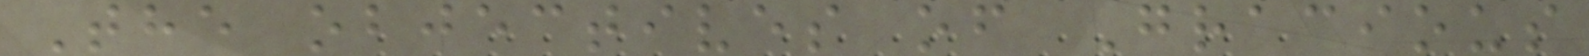The objectives of Gracious
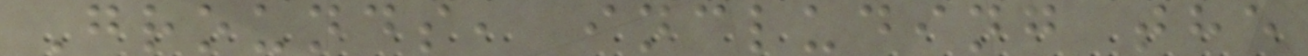Grounds, including the
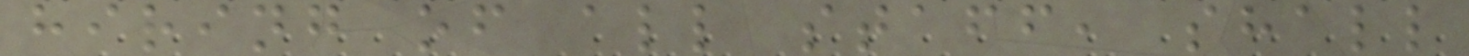hiring of all staff, shall
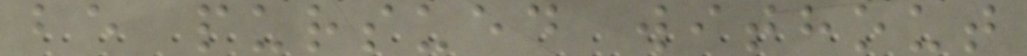be pursued without
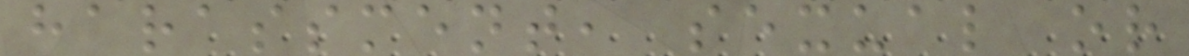harassment, sexual or
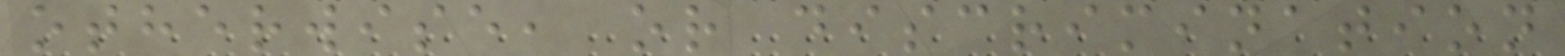otherwise, or discrimination
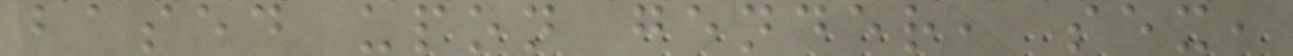based upon gender, sex,
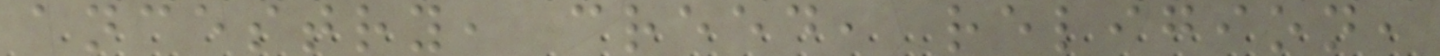ancestry, creed, religion,
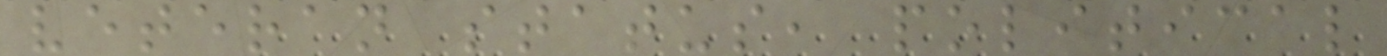veteran status, political
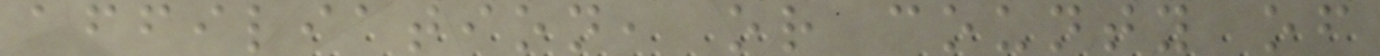affiliation, or county of
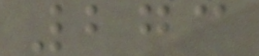273
